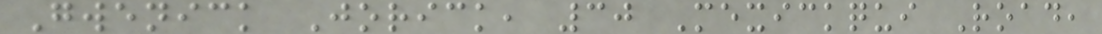Gwenick Jorick, 30 Mexickqui Road,
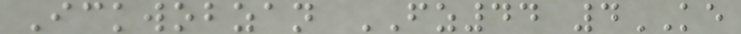Ickwobzan FZ44 4KE
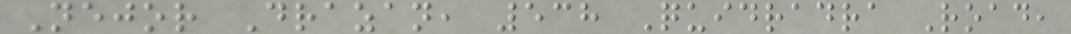Nejor Drazan, 538 Quidradra Road,
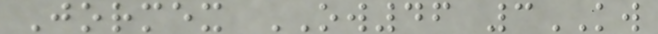Jormex OW46 3KW
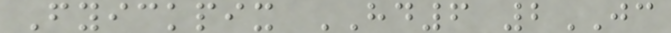Fyickpix HD6 2JC
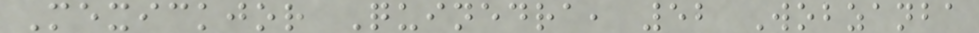Mexickjor Quinedra, 52 Wobzanba
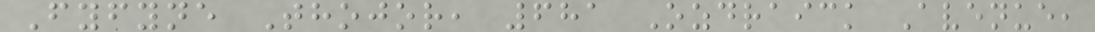Fyfyne Thojor, 681 Ozdraick Avenue,
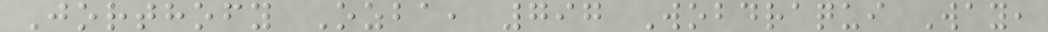Jorthofy Ozba, 797 Wobdraqui Way,
